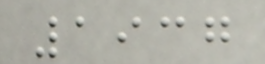1937
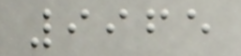9965
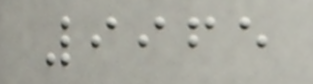9965
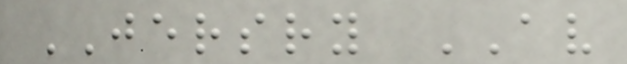JERSRY AV
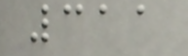311
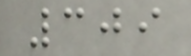309
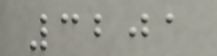3201
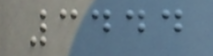3444
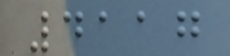4117
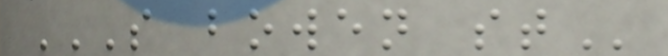S BOWEN ST
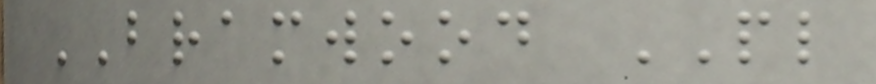BRAMWOOD PL
